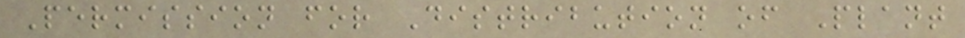Permission for Distribution of Plant
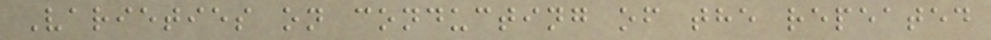Varieties on conducting of the repeated
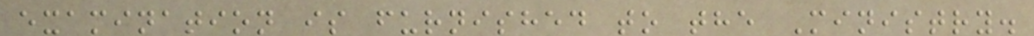examination is furnished to the Ministry.
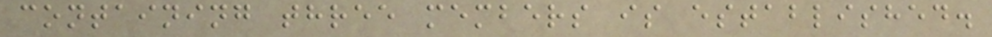containing three members is established.
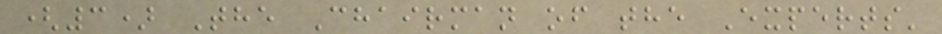(3) The Chairman of the Experts'
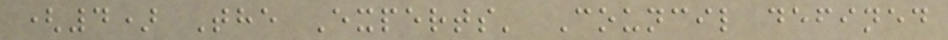(4) The Experts' Council defined
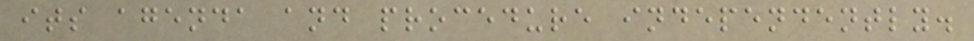its agenda and procedure independently.
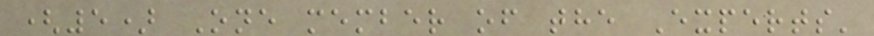(5) One member of the Experts'
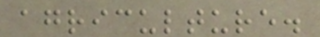agriculture.
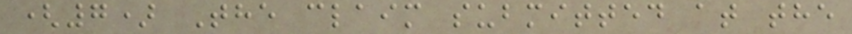(7) The claim submitted at the
